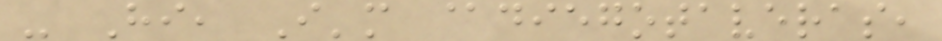- Hi, I'm @diegotaveras,
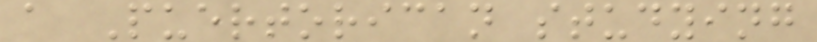a Puertorican studying
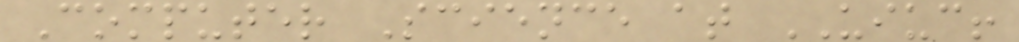Computer Science at UIUC!
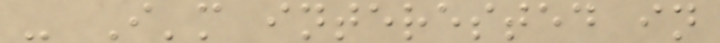- I'm interested in
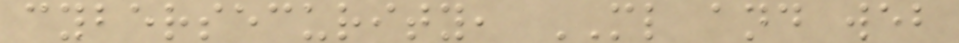cybersecurity, ML and web
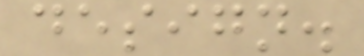design.
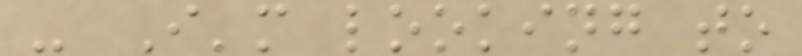- I'm looking to
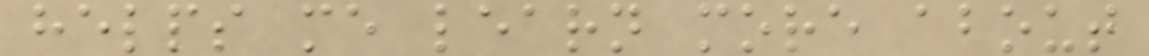helps me learn more about
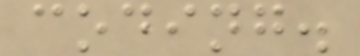coding.
